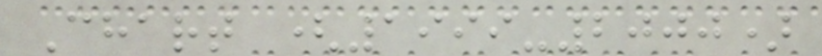Chart (1999-2000)
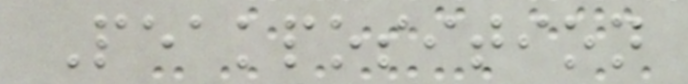Peakposition
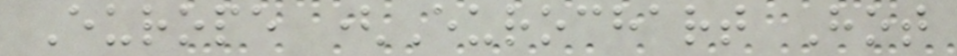Europe (Eurochart Hot
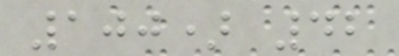100) 42
